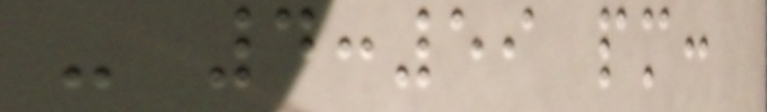- 4:59 pm:
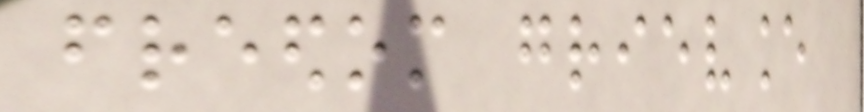freedom grievance
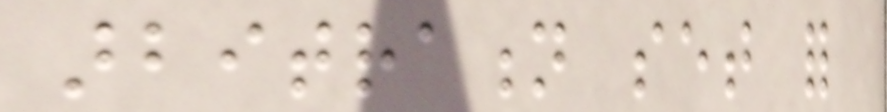arbitration set for
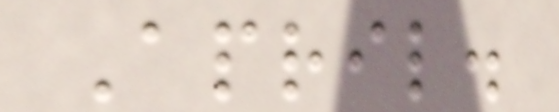April.
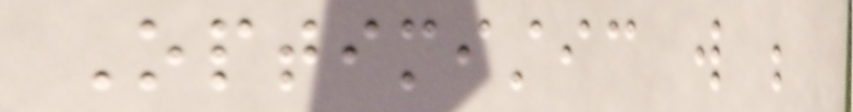Optimistic will be
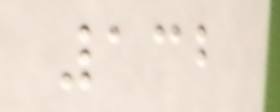132
